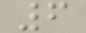6
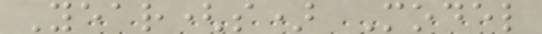Year(s) Model
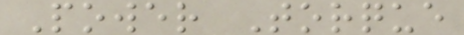Power Torque
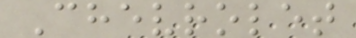Chevrolet
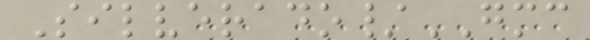Silverado/GMC
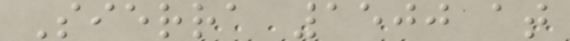Sierra 1500 at
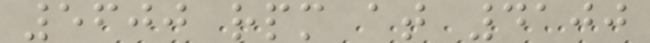5600 rpm at 4100
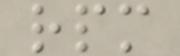rpm
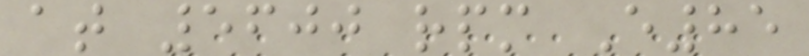at 5600 rpm E85
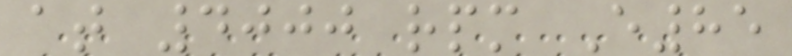at 4000 rpm E85
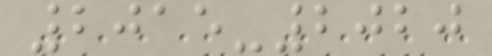2015-2020
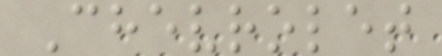Chevrolet
